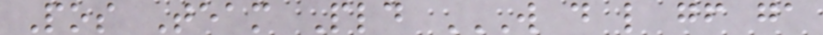Pos Team Pld W D L GF GA
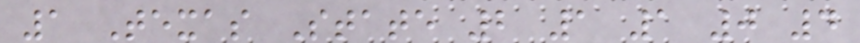1 Texas State 2 1 1 0 4
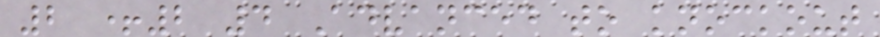2 +2 4 Advanced to knockout
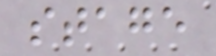stage
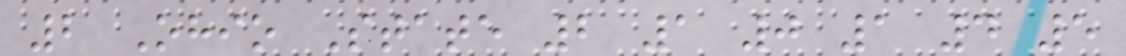2 Ohio State 2 1 0 1 4 5
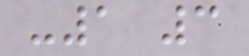-1 3
